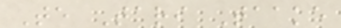Te Tari Taake
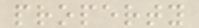property
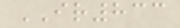IR833
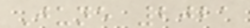June 2021
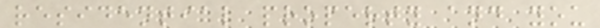residential property and you
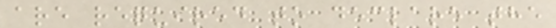are required to declare the
